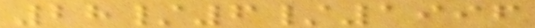28/6/1996
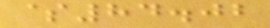$84.02
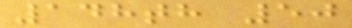148th 50
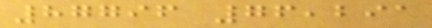87796 76,291
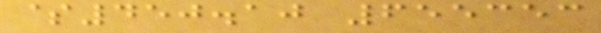$450.10 655353
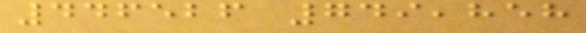446526 749,858
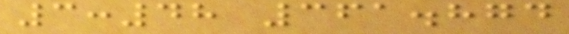3:48 361.874
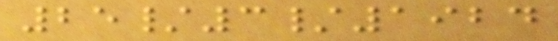25/3/1924
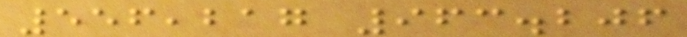556,217 963.206
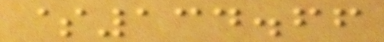$134.66
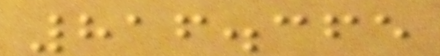816.365
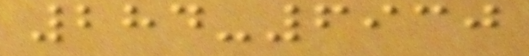284-6930
